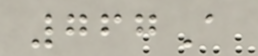767A
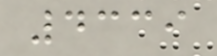4339
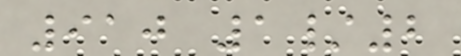910 1/2
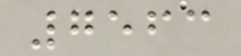7563
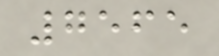7565
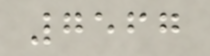7567
